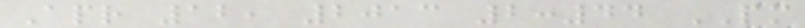Apr 12, 2013 2:44 PM
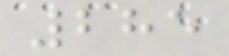285
